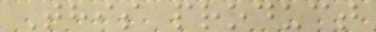This product
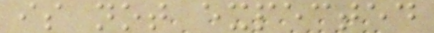is not expected
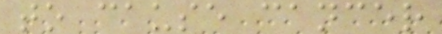to cause cancer
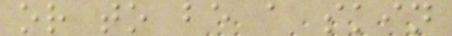or to be a skin
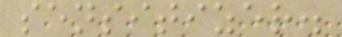sensitizer.
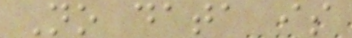No data is
